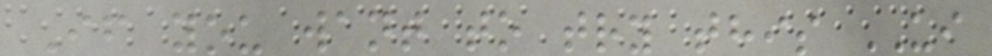If you want to try this UI
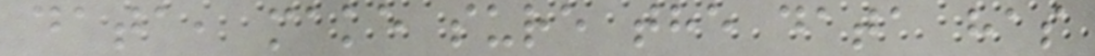data, make sure the data has
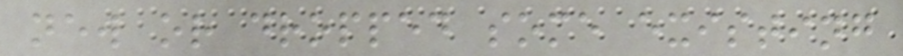new or dropped some existing
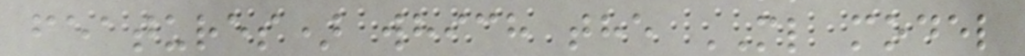features) which the ML model
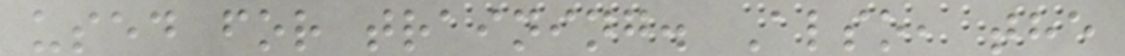used for training. Also, the
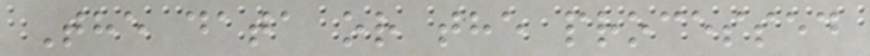The data or the processed
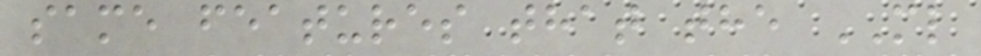same features that the ML
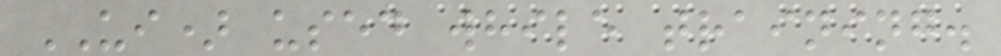UI) used while training.
